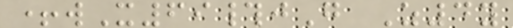+wX69#jG Z4y
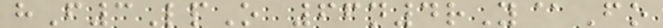hF3LpO 66n4rY@Fo
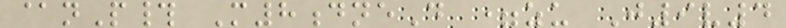@nP# M8dneD =zu J9v4
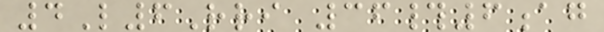4L6Rri 36#6ag
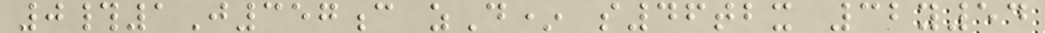0#1J357c zD* s46tbx 32y54
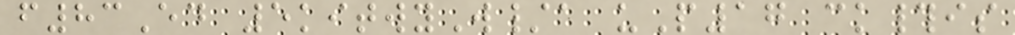f83Ed 5kitwyW/a uP17 ck#is
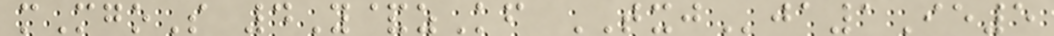mMgoS 4Y&zKf TXJja1Ie5
